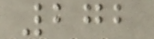272
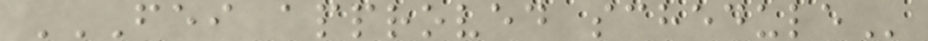FEI APPROVED SCHEDULE
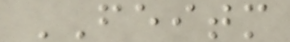FEITM
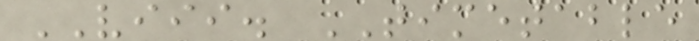VIII. TIMETABLE
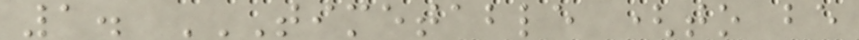1. TIMETABLE (TO BE
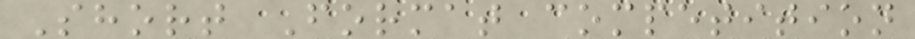Short Format competition
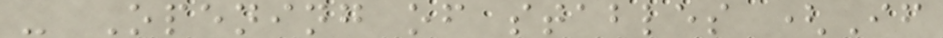- Opening of stables (If
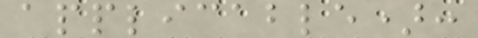applicable):
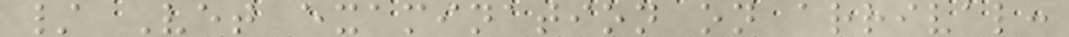/ Vet examination on arrival:
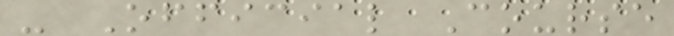- Official Course
